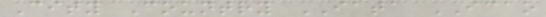City Country IATA ICAO
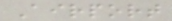Airport
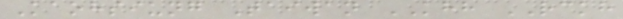Kaohsiung Taiwan KHH RCKH
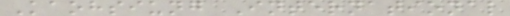Kaohsiung International
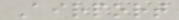Airport
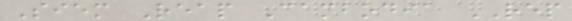Siem Reap Cambodia REP
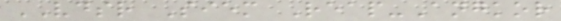VDSR Siem Reap-Angkor
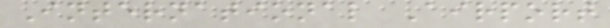International Airport
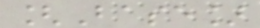[Base]
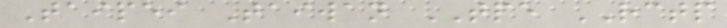Taipei Taiwan TPE RCTP
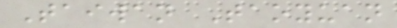Taiwan Taoyuan
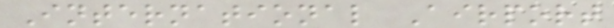International Airport
